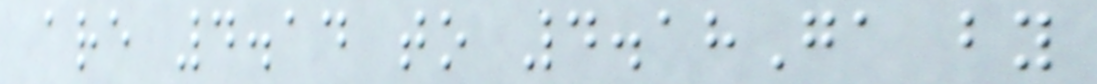are 4.14 to 4.18Ga by
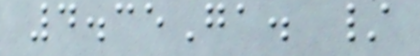4.35Ga. /
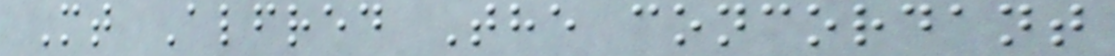Mt Alfred The concordant
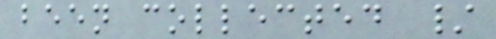been collected /
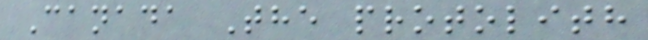Canada The protolith
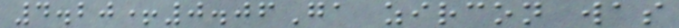4.20+0.06Ga zircon was
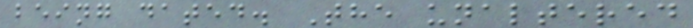being dated. The unaltered
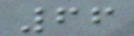66
